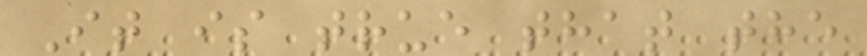It is true that the
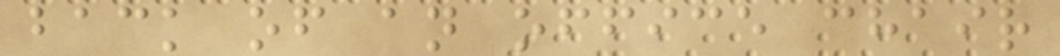back of an office chair
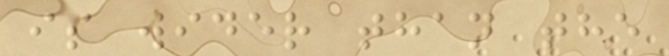is wider than the
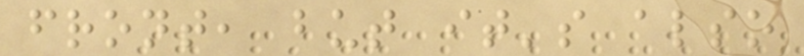front, but it's also
